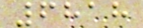6818
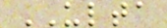ULTA
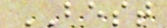BEST
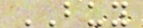BUY
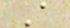A
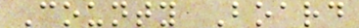County Board
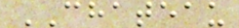CHATEAU
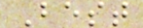Best
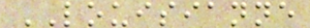LOUISIANNE
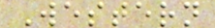Western
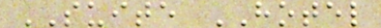SUITE HOTEL
